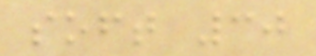soft 30
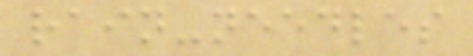rain-needles
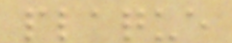plaque
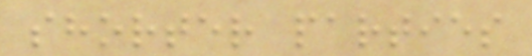shorter parties
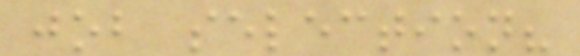job selection?
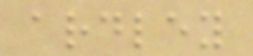ardley
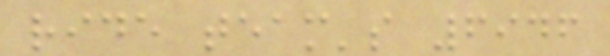ride team's 6946
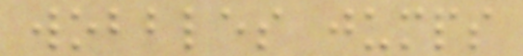wobbles jumps
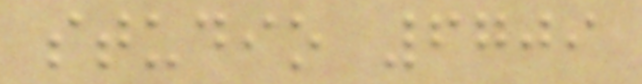studio 6709
